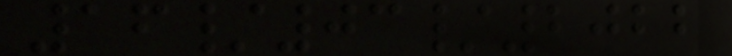16/03/2022
